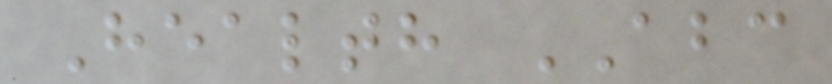Health ABC
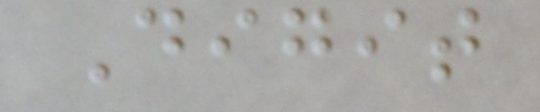Digit
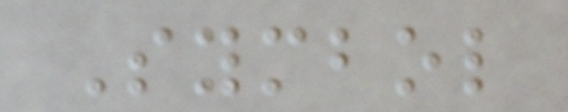Symbol
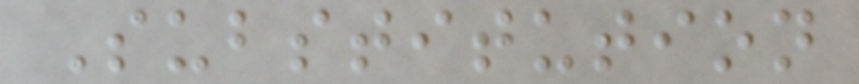Substitution
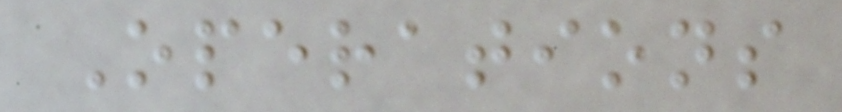Operations
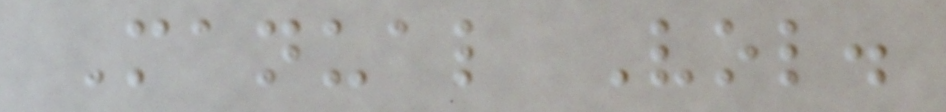Manual Vol.
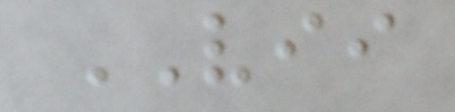VII
